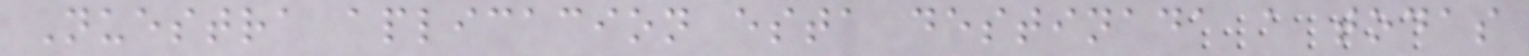Nuestra aplicacion esta destinada a todas
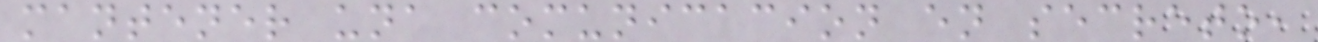mantener una comunicacion en secreto,
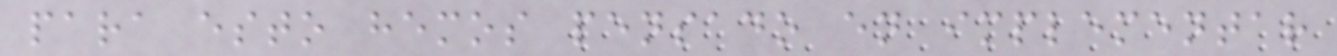para esto hemos pensado en implementar
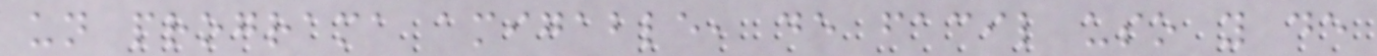un programa amigable, de facil uso y de
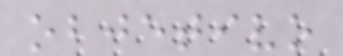objetivo
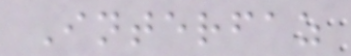Interfaz
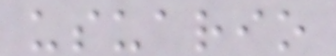usuario
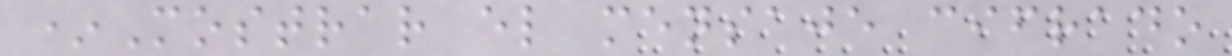*Mostrar el mensaje cifrado
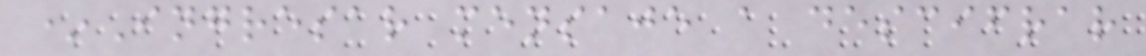*Ingresar mensaje a descifrar
